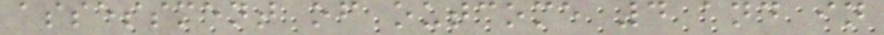assessment of outcome 4 and in
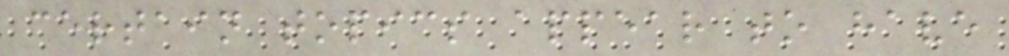certain topics appear to have
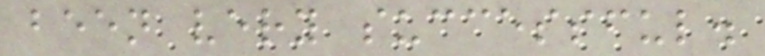been very successful.
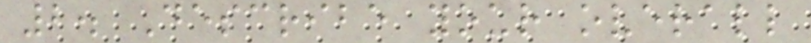2. Describe your overall
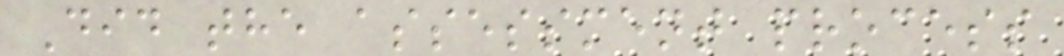Did the assessment process
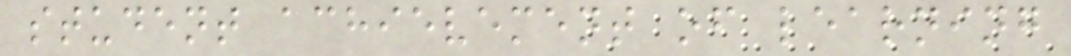student achievement of learning
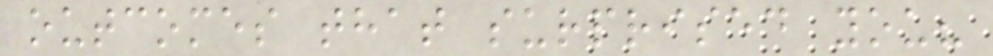outcomes that surprised you?
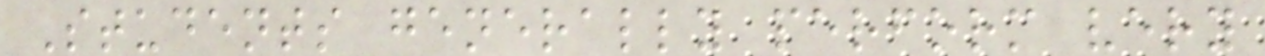Students generally perform very
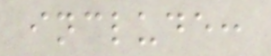include:
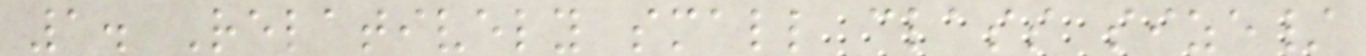1. Relatively small class size/
